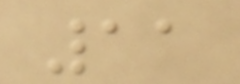11
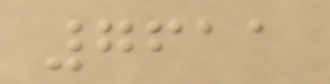7611
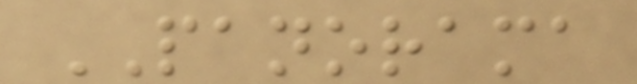PANORAMA
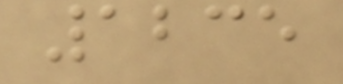1235
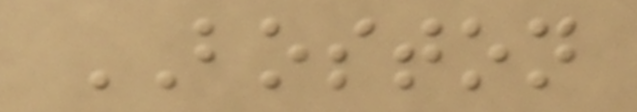BOSTON
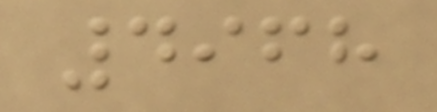4968
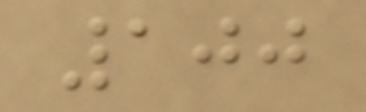100
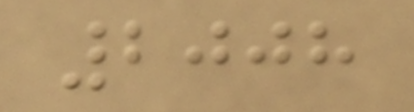2008
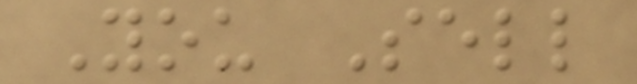You Sell
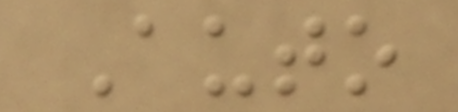Auto
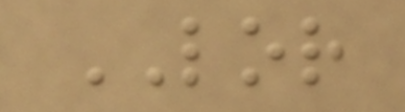LOR
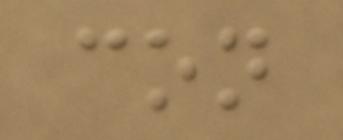con
